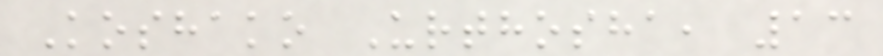Koshako Urthosha, 13
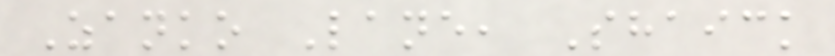Zanko Lane, Shaick
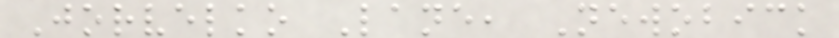Jorvelko Lane, Newobick
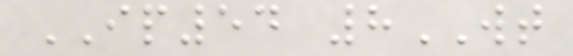IP54 8WT
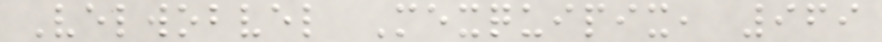Velwobvel Mexquipix, 969
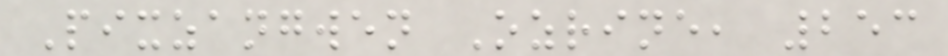Pixzangwen Ozrine, 253
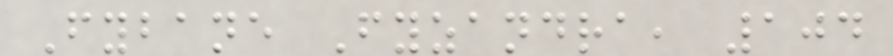Fybane Fyzandra, 104
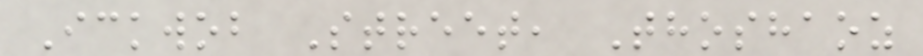Ickwob Street, Thoshaoz
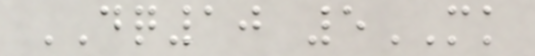DQ10 5MK
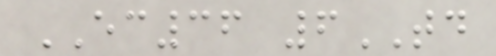EC36 6TD
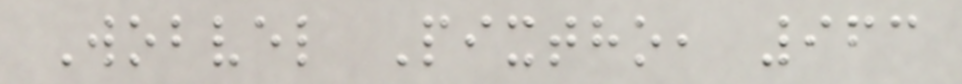Wobvel Pixtho, 963
